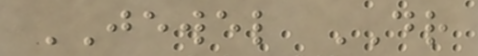JEWEL DR
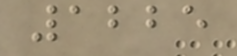1225
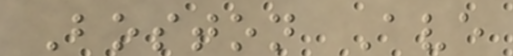Boston Ave
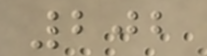202
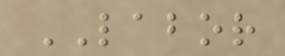LABOR
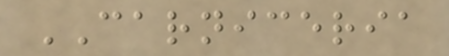CARNICERIA
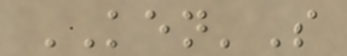KEN'S
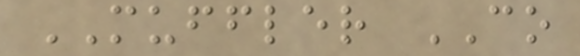MUFFLER CO
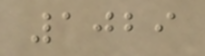1029
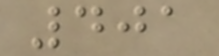401
